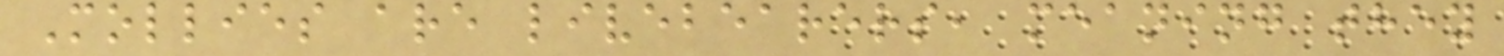Mollies are livebearers, meaning they
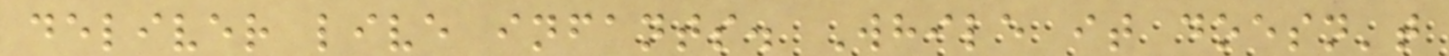deliver live infants. While it doesn't
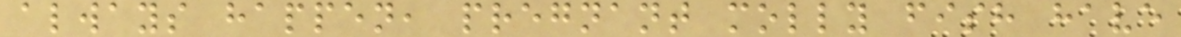always happen, pregnant molly fish have
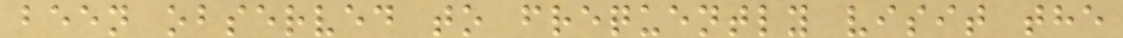been observed to frequently visit the
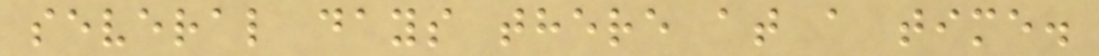several days there at a time.
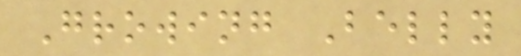Growing Belly
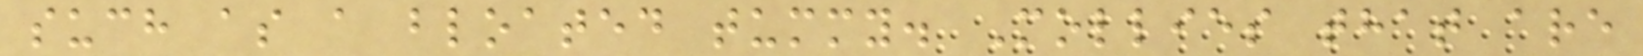such as a bloated tummy. Mollies that are
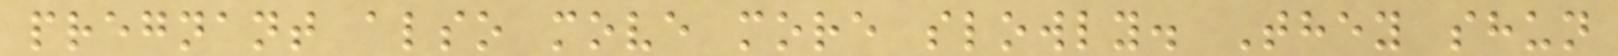pregnant also move more slowly. They shun
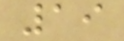19
